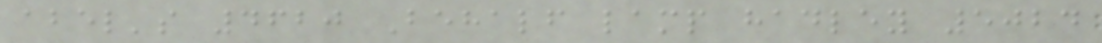abel's 4620 Behalf lamp hadley 5024
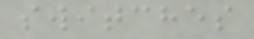switches
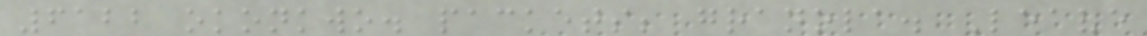6122 okonkwo. packets; granola. Leave
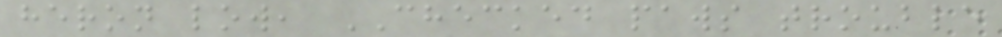heron low, CHECKED paws trouble
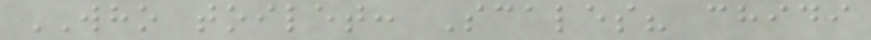WHO toilet: Scales? chidi
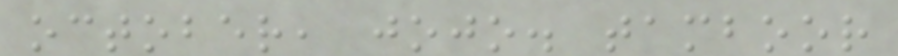october, jojo. tamboor
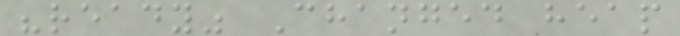"ready" Changed heap
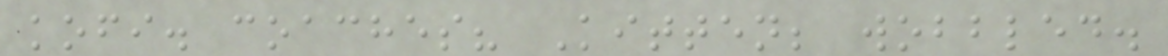kofi. coaches? Kitten; wobbled.
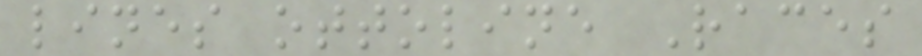lines ottoline Races
